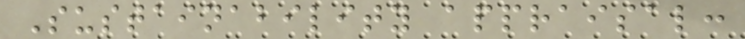Sustainability appraisal:
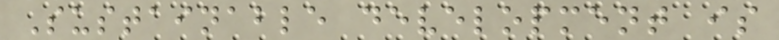Sustainable development is
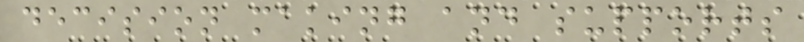decision making and supports
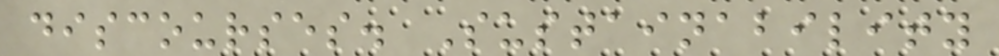discourses. Sustainability
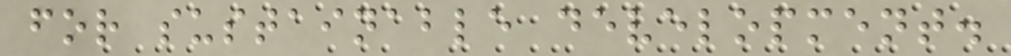for sustainable development.
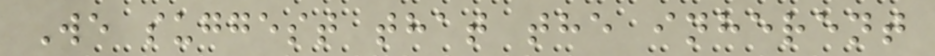We suggest that the inherent
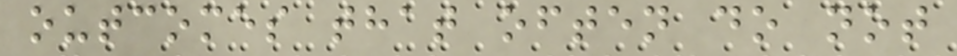outcomes that often do not
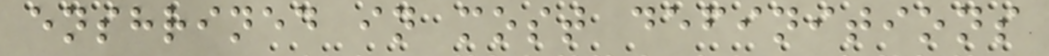enshrined in most definitions
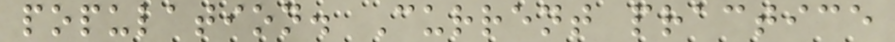population. Current practice
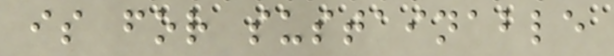is for sustainable
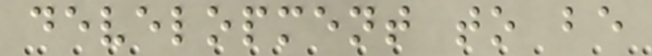development to be
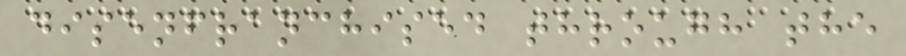disenfranchised through the
